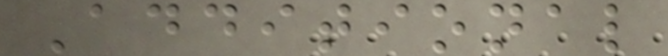Additional
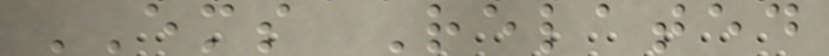EMS Related
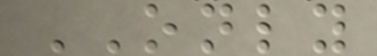ONLY
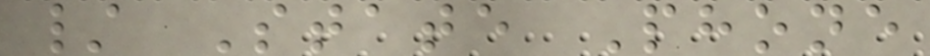/ State Phone
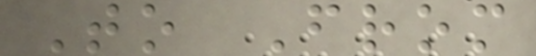To From
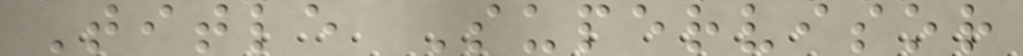Title Supervisor
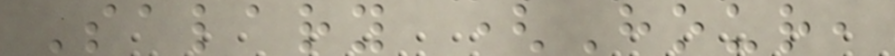Salary (Hour,
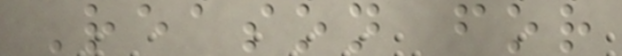Reason for
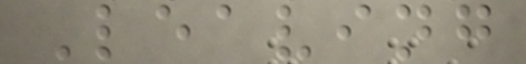Leaving
